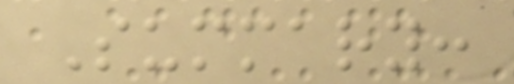Summary:
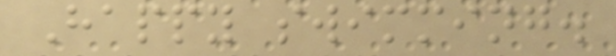Happy swimming.
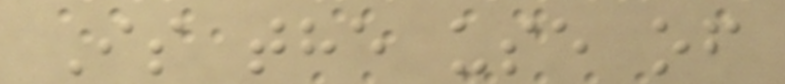Is the use of
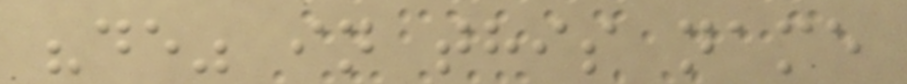"de" in this name
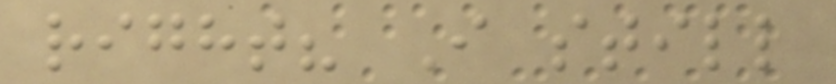right? I still
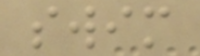swim
